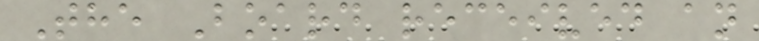The Board received an
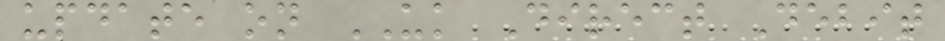update on UK Direct Debit
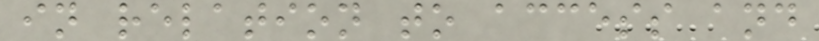in relation to access and
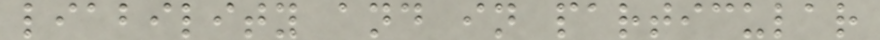liability and in particular
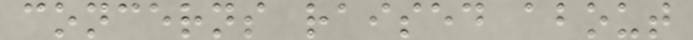concerns raised about
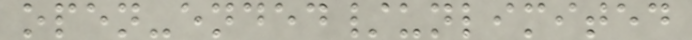open-ended/unlimited
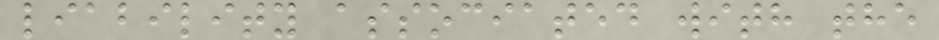liability associated with the
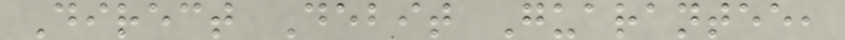Direct Debit Guarantee,
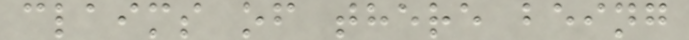claims of there being
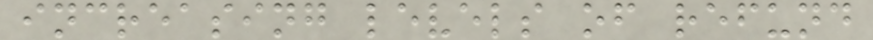increasing levels of refund
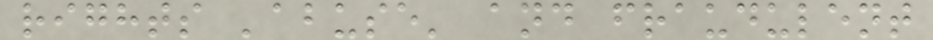rights 'abuse' and fraudulent
